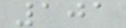101
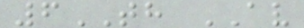6TH AV
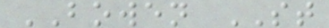BOWEN ST
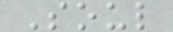Soul
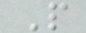P
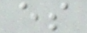es
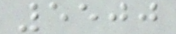5500
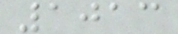1013
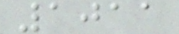1011
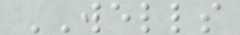WELLS
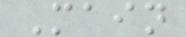Main
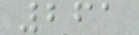261
